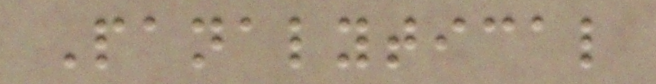Panalytical
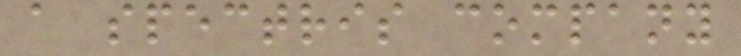a spectris company
